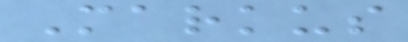Markus
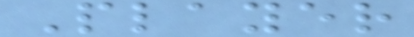Player
